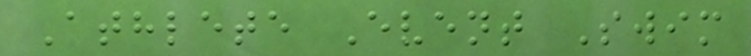Athlete Event Swim
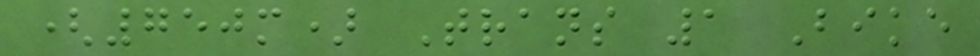(750m) Trans 1 Bike
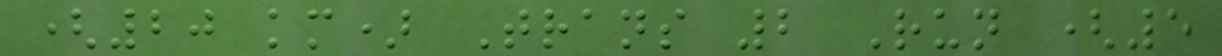(20 km) Trans 2 Run (5
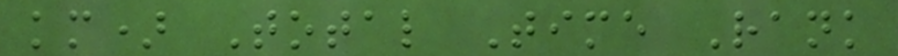km) Total Time Rank
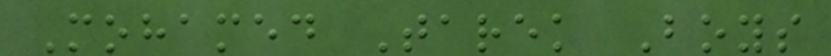Mohamed Tarek Boys
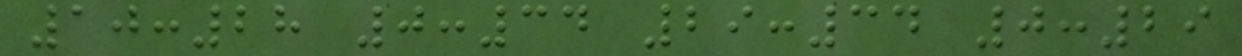10:28 0:34 29:34 0:29
